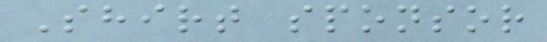Shirt sponsor
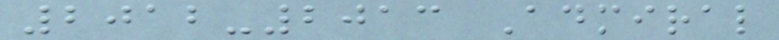2012-2013 Admiral
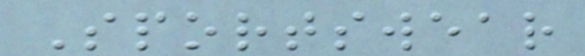Sportswear
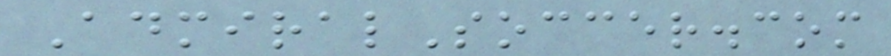AdmiralSoccer.com
